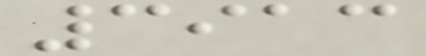3913
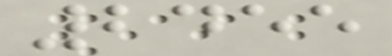2455
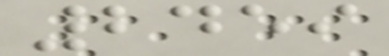2459
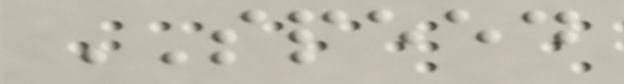SPEED
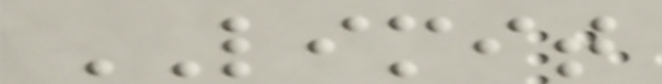LIMIT
